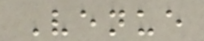Venue
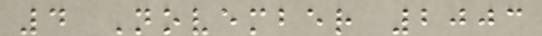4 November 2003
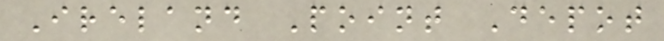Ireland Point Depot
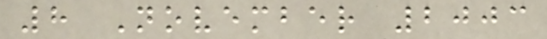8 November 2003
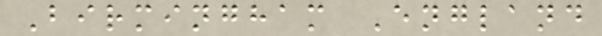Birmingham England
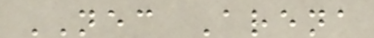NEC Arena
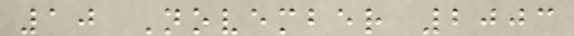10 November 2003
